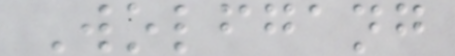Wolfgang
